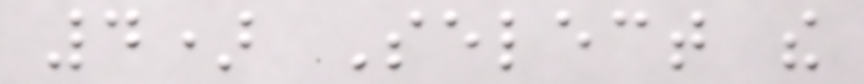4) Select the
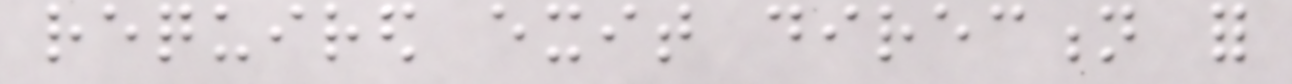required exit direction for
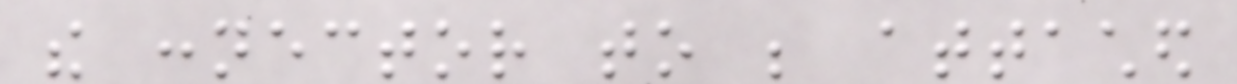the connector to be attached
